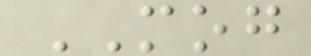MOG
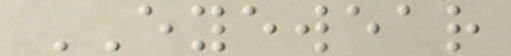EYEWEAR
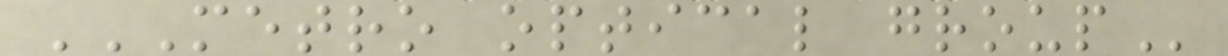METRO OPTICAL GROUP
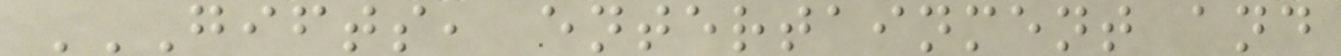GIFTS, ENTERTAINMENT AND
